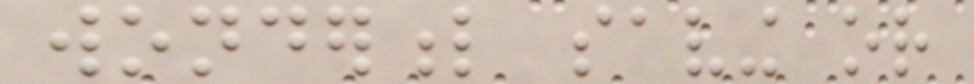wonderful saving or
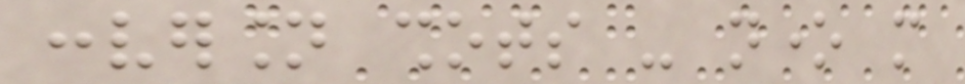conversion shots - none more
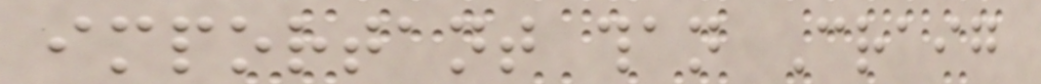important than Craig
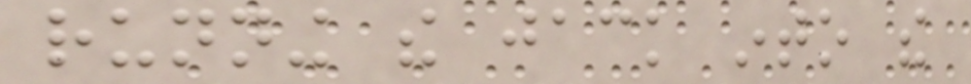running the jack into the
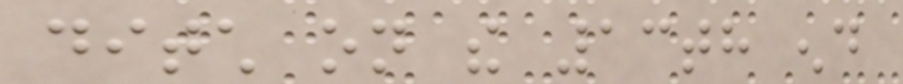ditch on the 13th end
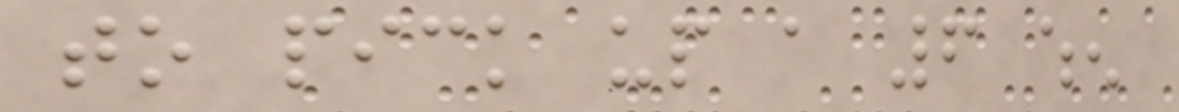to pick up a 6 when
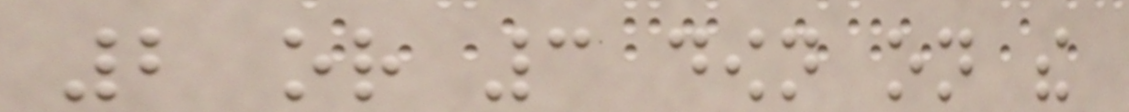2 or 3 down on the
